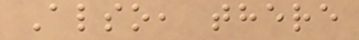Also, there
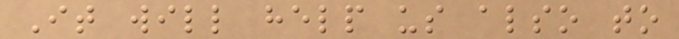It will help us also to
